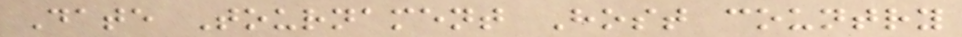Date Tournament Host country
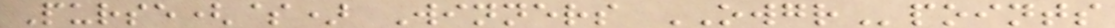Purse($) Winners OWGRpoints
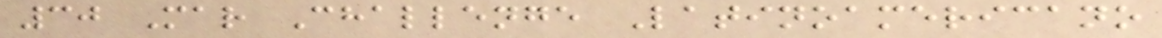30 Mar Challenge Latinoamericano
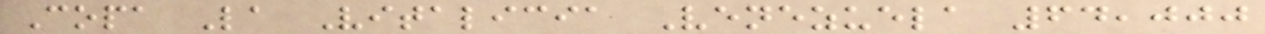Copa La Vitalicia Venezuela 64,000
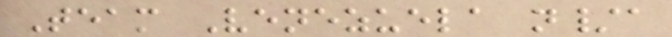Team Venezuela n/a
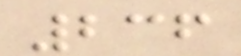236
